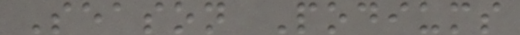Season Podiums
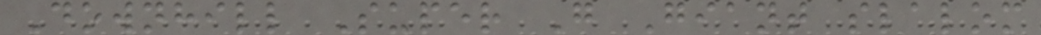Downhill Super G Giant slalom
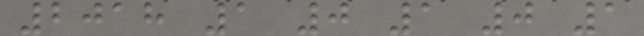2018 1 0 1 0 1
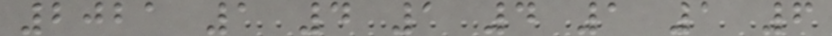2021 1 4 1 4 1 1 6
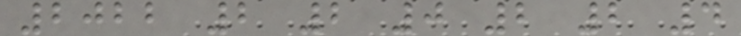2022 2 2 0 2 2 4
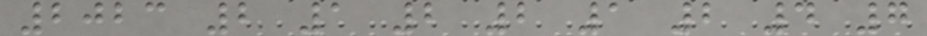2023 2 1 2 2 1 2 4 7
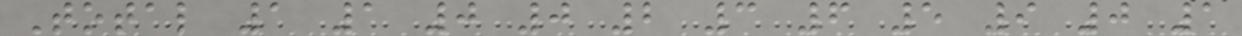Total 1 1 0 0 2 3 6 5 9 0 1
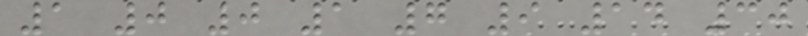1 0 0 1 7 9 14 30
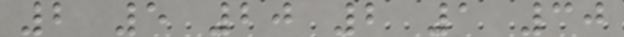2 5 20 2 1 30
